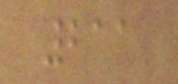211
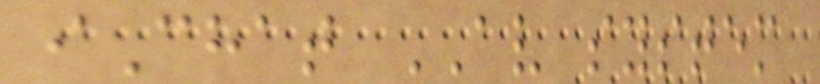iChat AV system
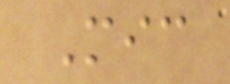Mic
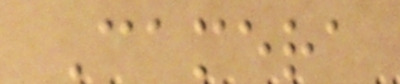Camera
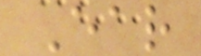Ear
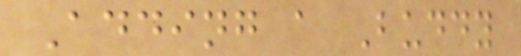Adding a Buddy
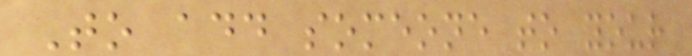To add someone to your
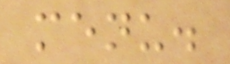menu.
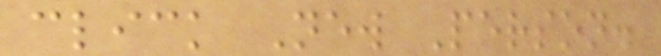click New Person.
